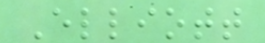Elliott
